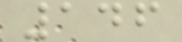146
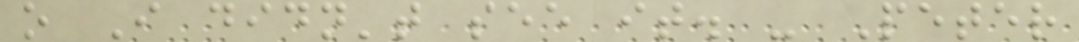o I didn't see it. - Peter
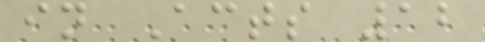in Acts 12
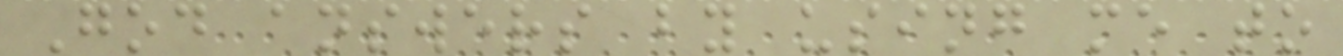God answers by using me to
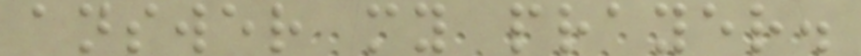answer my prayer.
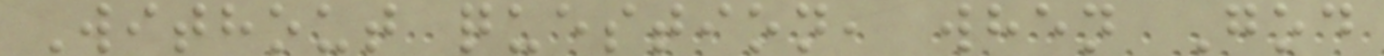Without question, when God
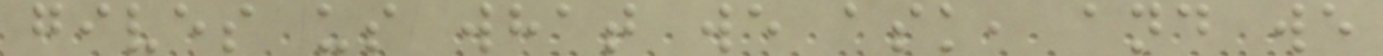gives us what we ask, and we
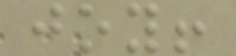joy!
